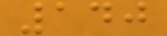140
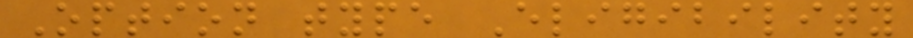Option type Eligibility
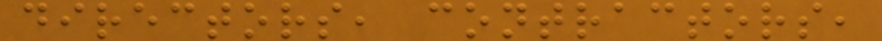directors, contractors,
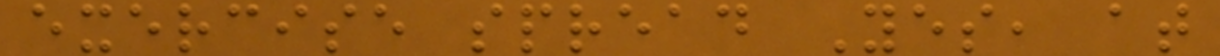exercise spread Yes, at
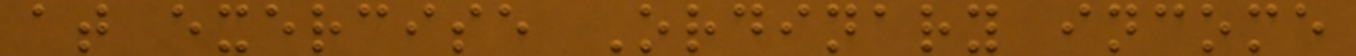at exercise Ordinary income
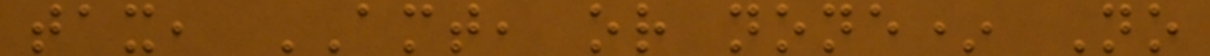tax, AMT, or none* No
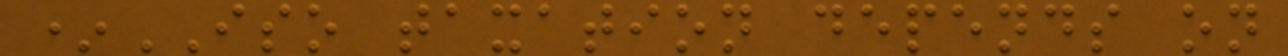*ISO taxation depends on
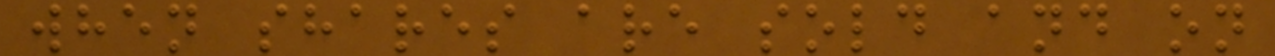when shares are sold and on
